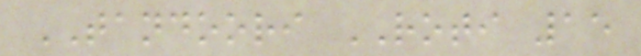TANDOORI ROTI 15
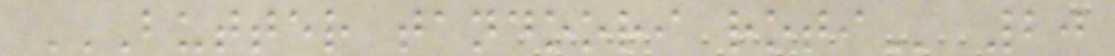BUTTER TANDOORI ROTI 20
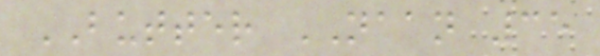BUTTER NAAN 35
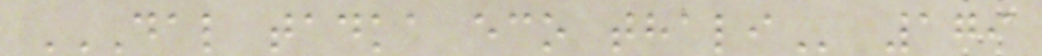DAL TADKA ECO THALI 179
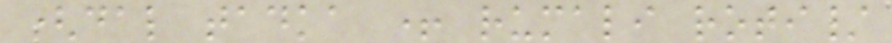(dal tadka + rumali roti/
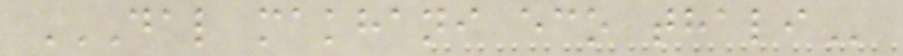DAL MAKHANI ECO THALI
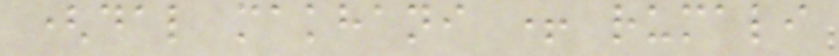(dal makhani + rumali
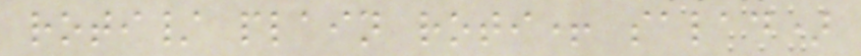roti/ plain roti+ salad)
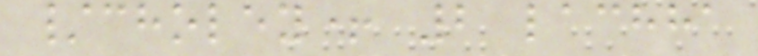/choley+ 2 lachha
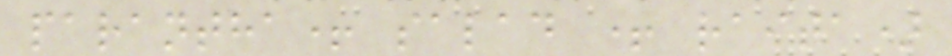parantha+ salad + raita)
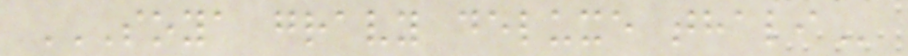SOYA GRAVY DELUXE THALI
